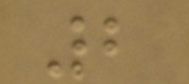2
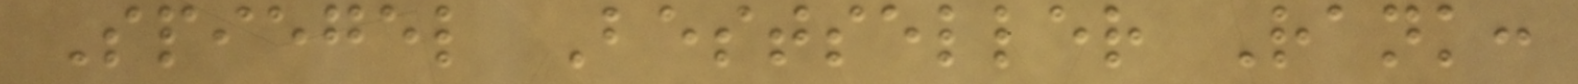Spiegel Bestseller Rank:
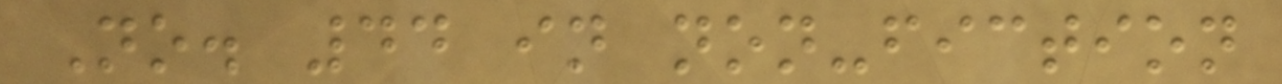No. 44 in non-fiction
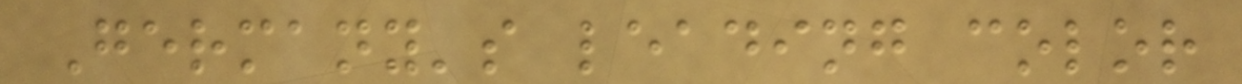Germany's leading color
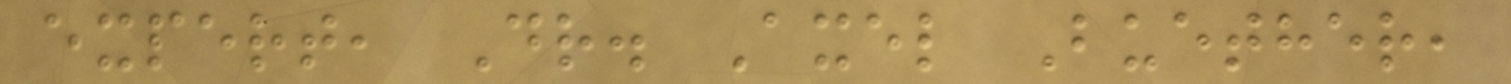expert, Dr. Axel Buether,
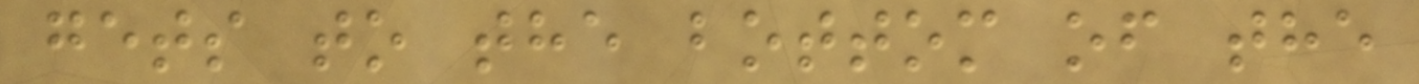gets to the bottom of the
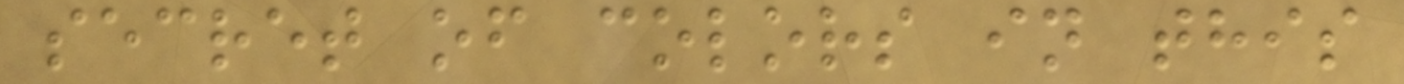secret of colors in this
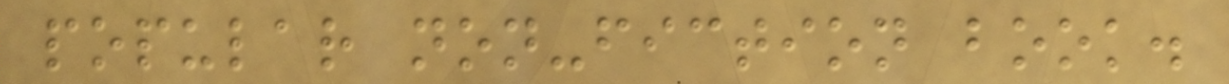popular non-fiction book.
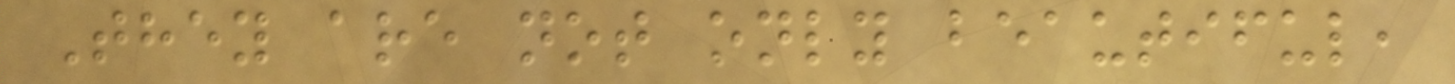They are not only beautiful,
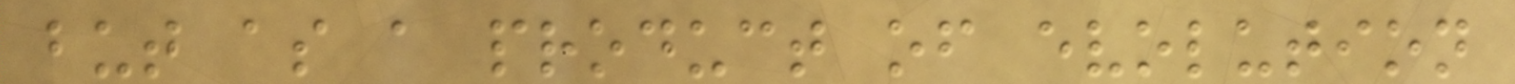but as a product of evolution
